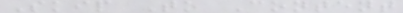Skip To Content
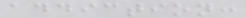addiction:
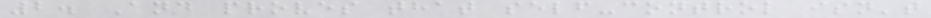2. And proves that self-control isn't
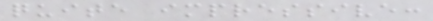quite impressive:
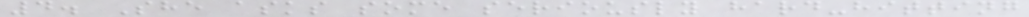4. She asks some seriously hard-hitting
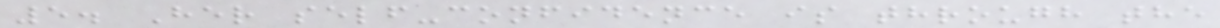5. Her self-confidence is through the
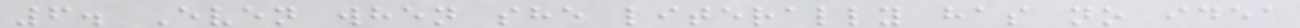6. Even when she literally has no idea
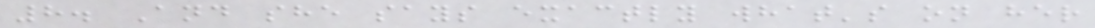8. And she says exactly what's on her
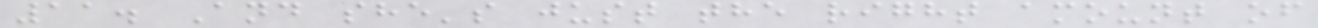11. And she's just the right amount of
